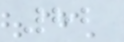82
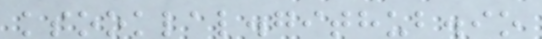ksooklal.github.io
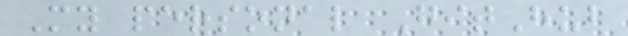My personal GitHub
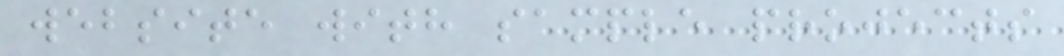website with sample projects
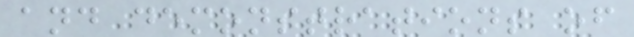and demonstrations of
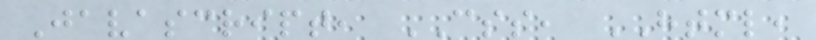Javascript, CSS, HTML,
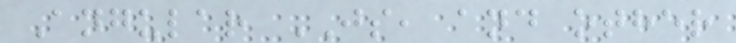Angular JS, and other
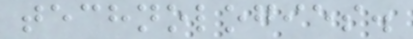technologies.
